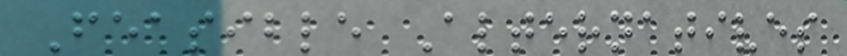Feasible Alternatives
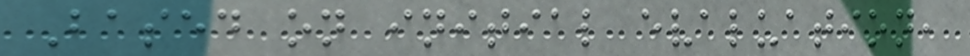Based on initial evaluation,
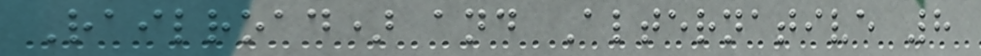Railroad) and Alternative 8
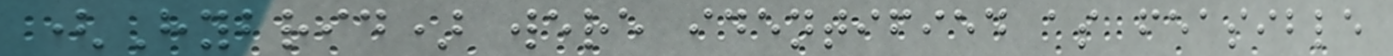(Hybrid) were identified as feasible
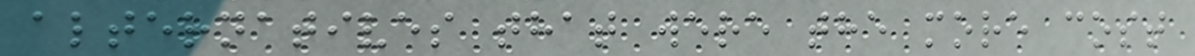alternatives that were the more cost
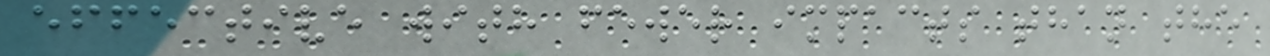effective with fewer impacts than the
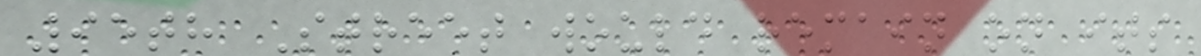95th Street would remain on its
